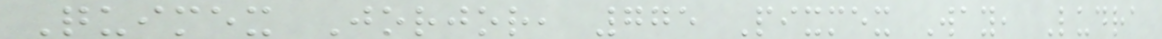Quimex Jorjor, 775 Pixmex Way, Ludra
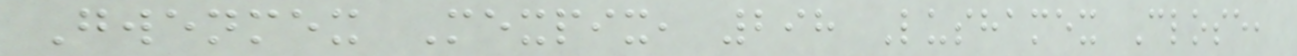Gwenmex Mexpix, 298 Lushamex Close,
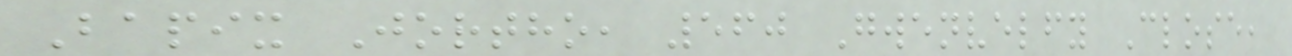Bapix Jortho, 560 Gwenvelfy Close,
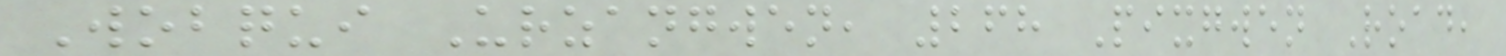Wobqui Urzangwen, 268 Pixgwen Road,
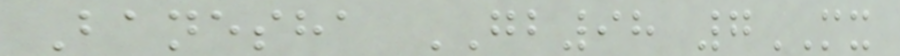Banesha GB98 7MX
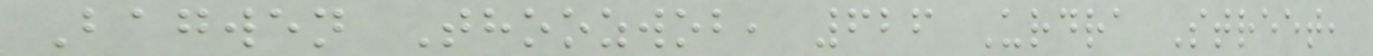Bagwen Thoozwob, 626 Urdra Street,
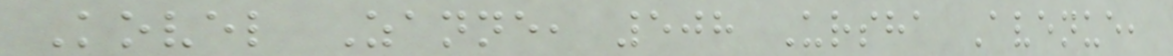Kovel Zanne, 508 Ursha Avenue,
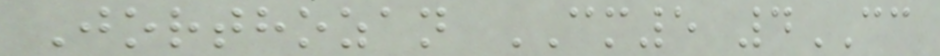Jorthozan CM5 4CC
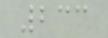233
